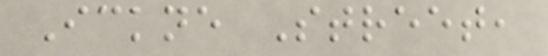Ickne Street,
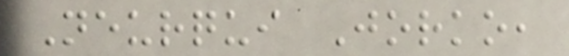Neurqui Jorko,
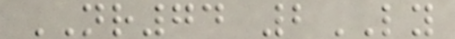NR74 2LY
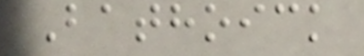Bathoick
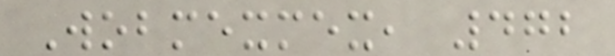Wobmexmex, 472
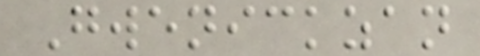Gwenickzan
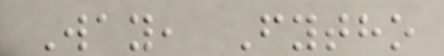Way, Fytho
